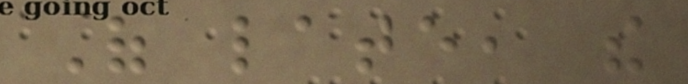Of late, the
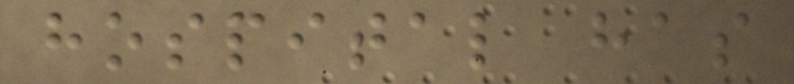hospital has
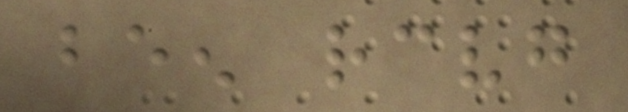been receiving
